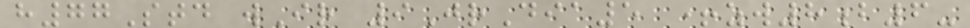h77Std wIr 9JrDia5 +zw8b6-
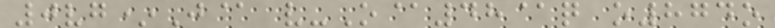0vg*J@ v-O@48@q o874o
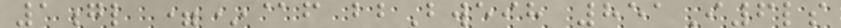1gl =*@f bbBweih 851I6ls
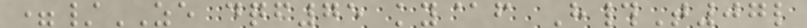=/ZE dqf75 ky@f H#T07l
